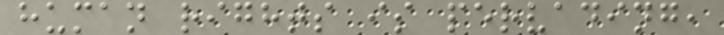human rights is pervading,
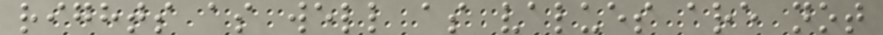rights as well as values are not
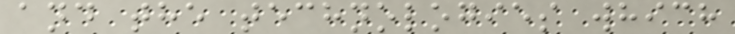and the technologies which
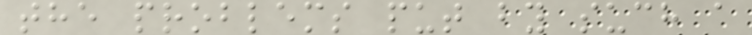the problems put by such a
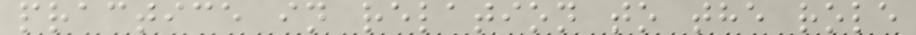practice in relation to the role
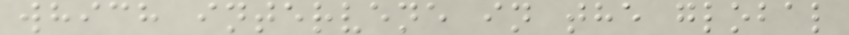which intervene in the global
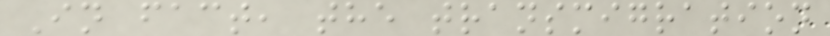In fact, the transmigration
